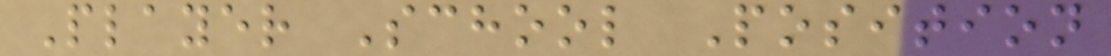Player School Position
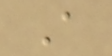A
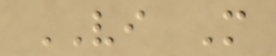VI M
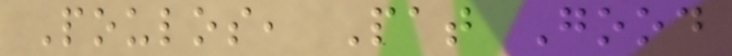Poulos, Pat Good
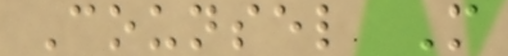Counsel M
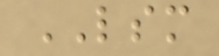LSM
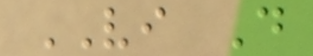VI D
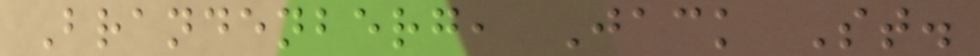Brandenberg, Jack St.
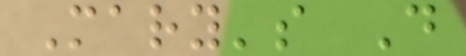Mary's D
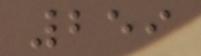259
